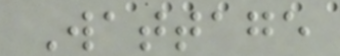Wattage
